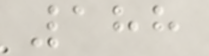188
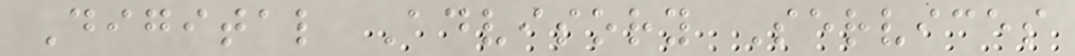Digital Advisory Services
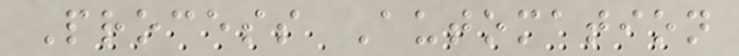Process Automation
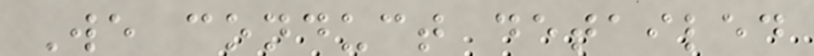We conduct detailed
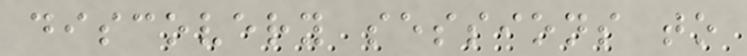discovery sessions to
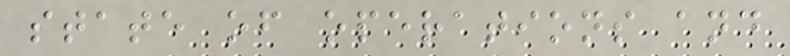state of operations and
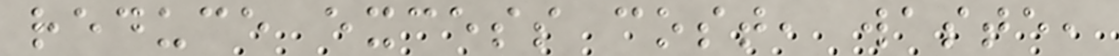reduce excess cost, waste,
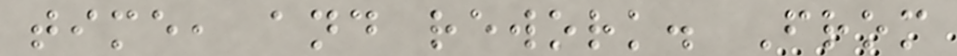time, and rework. From
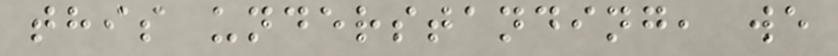this understanding, we
